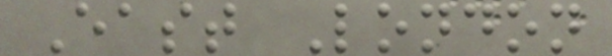East London
